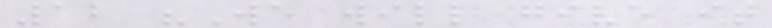12 "We will give it
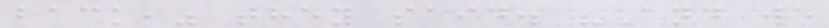back," they said. "And we
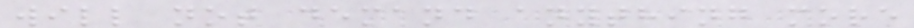will not demand anything more
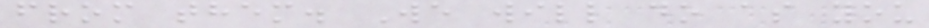from them. We will do as you
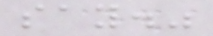say."
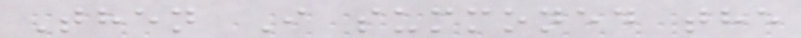Then I summoned the
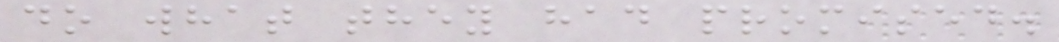do what they had promised.
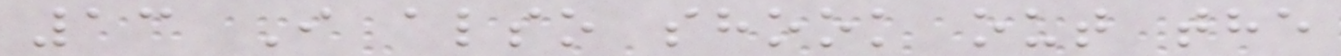13 I also shook out the
